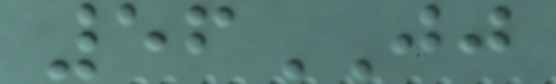56JJ
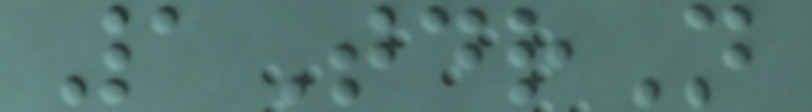1TdrN
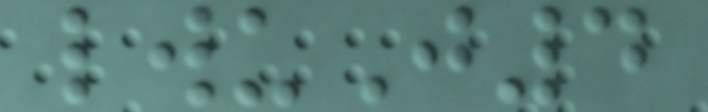lwuJ4
